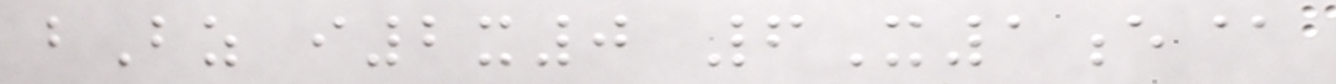bBz i2x0 6X1e@
